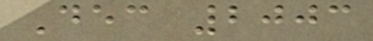Dec 2003
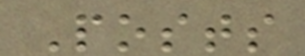Posts
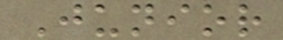Junior
